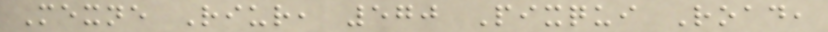Mexne Riur, 570 Pixqui Road,
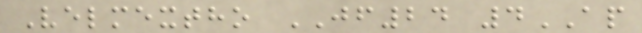Velmextho JF24 4AP
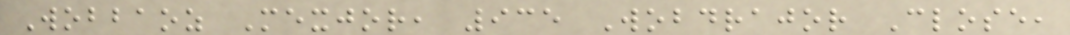Wobbaoz Mexjor, 935 Wobdrajor Close,
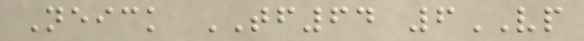Neick TF64 6VP
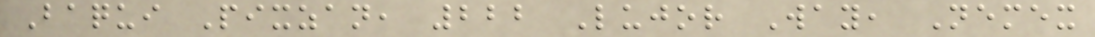Baqui Pixzan, 222 Lujor Way, Nemex
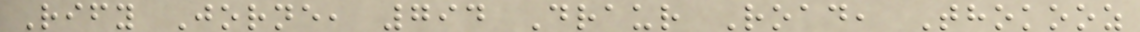Rify Jorne, 794 Draur Road, Thokooz
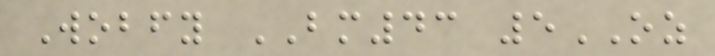Wobfy BM43 5OZ
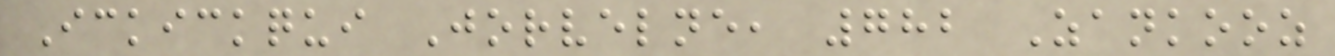Ickickqui Jorvelne, 782 Zankooz
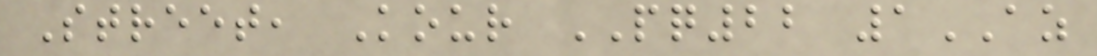Street, Kour PQ22 1AZ
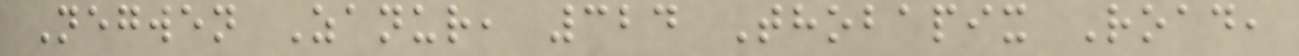Negwen Zanur, 324 Thobapix Road,
